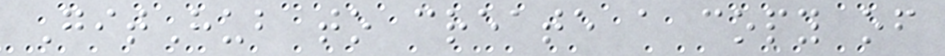GitHub to create a copy of
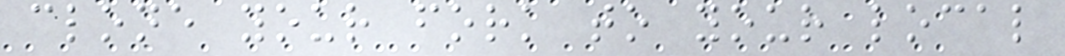clone your fork to your local
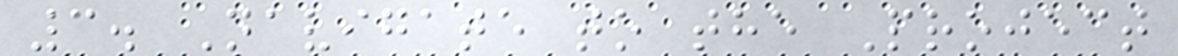3. Navigate to the Project
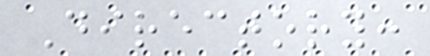Directory:
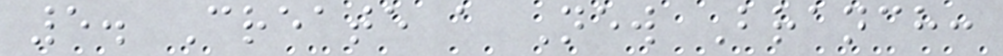5. Create a New Branch:
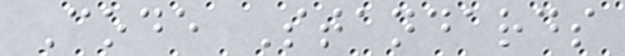Code Standards
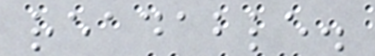readable.
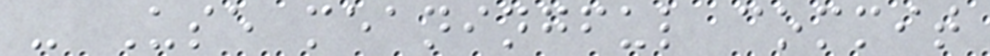- Use meaningful commit
